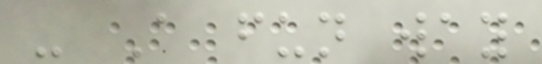- A fun way
